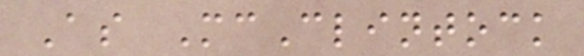As McClintock
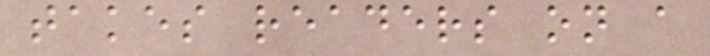takes readers on a
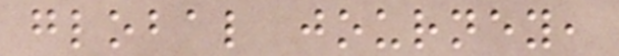global journey,
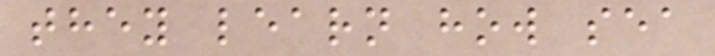they learn how sea
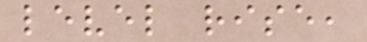level rise,
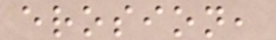erosion,
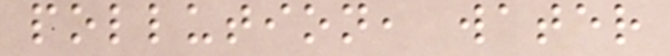pollution, water
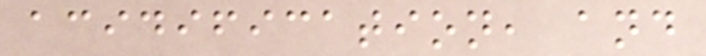acidification, and
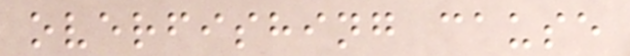overfishing cause
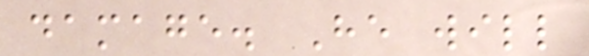damage. He will
